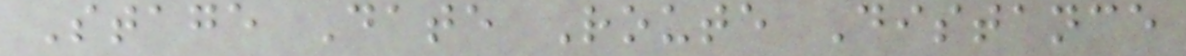Stage Date Route Distance
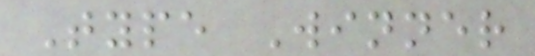Type Winner
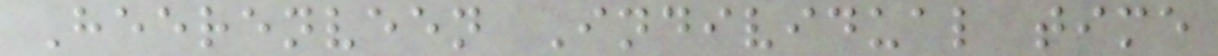Heerenveen Individual time
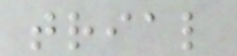trial
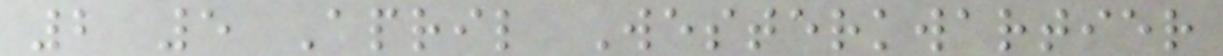2 5 April Westerkwartier
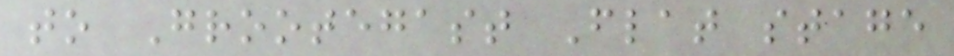to Grootegast Flat stage
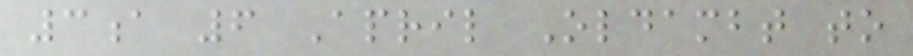3a 6 April Oldambt to
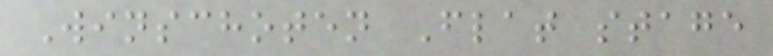Winschoten Flat stage
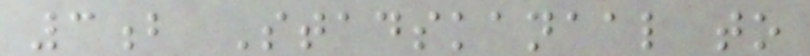3b Stadskanaal to
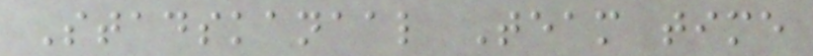Stadskanaal Team time
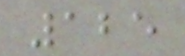125
